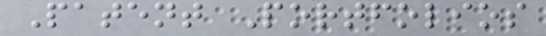Patent Portfolios
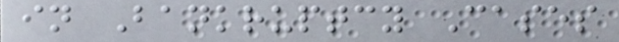in Bankruptcy Cases
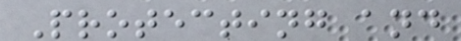Protecting and
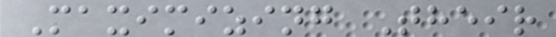Maximizing Their
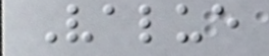Value
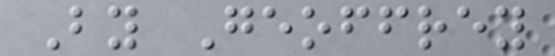By Geoffrey
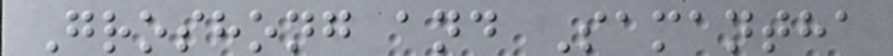Groshong and Samantha
